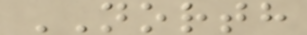NORTH
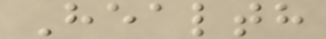Health
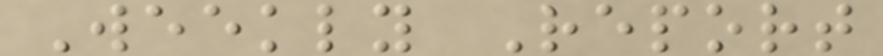Weekly Report
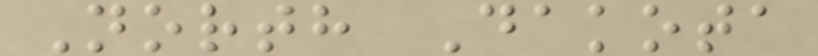North Dakota
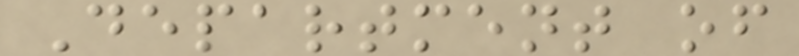Department of
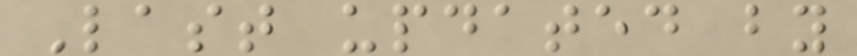Last updated by
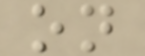on
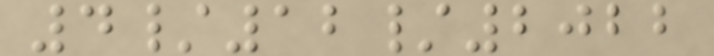4/12/2022
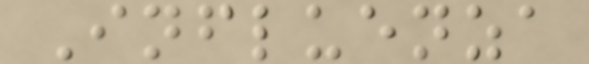Influenza
